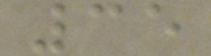35
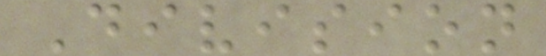Division
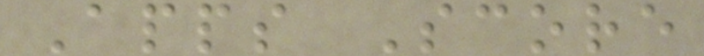Apps Score
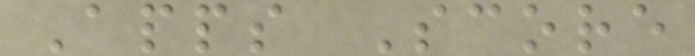Apps Score
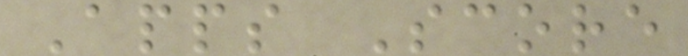Apps Score
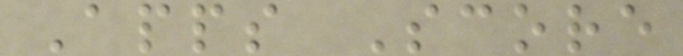Apps Score
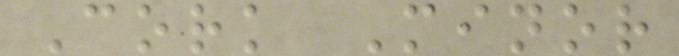Cork Minor
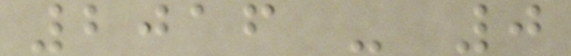2016 - 0
